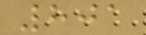801
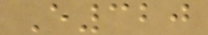E320
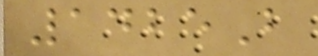1425B
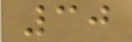30
